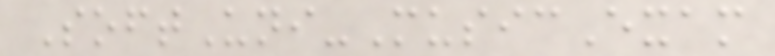SoftUni-MusicExam
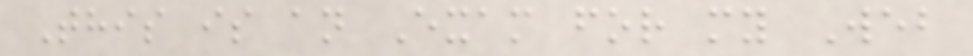This is an Exam for my Web
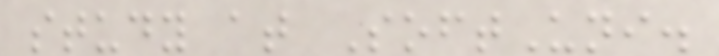study at SoftUni.
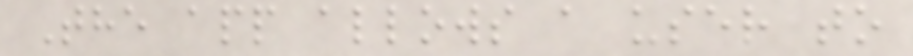The app allows a user to
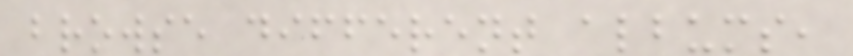browse different albums,
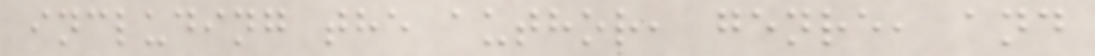including the author, genre, and
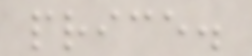price.
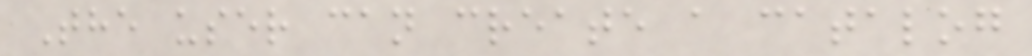The user can create a catalog
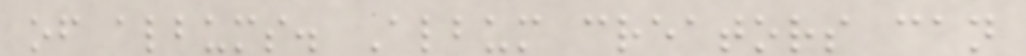of albums. Album creators can
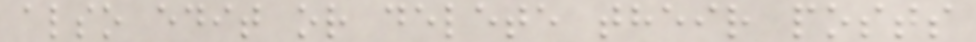also edit or delete their posts
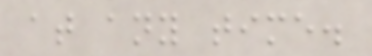at any time.
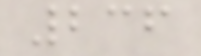236
